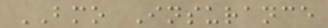BMO Insurance
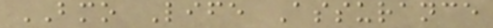BMO Life Assurance
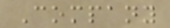Company
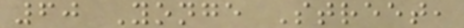60 Yonge Street,
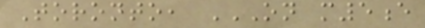Toronto, ON M5E
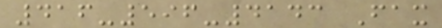416-596-4143 Fax
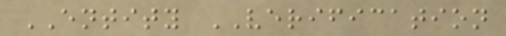ENTITY VERIFICATION
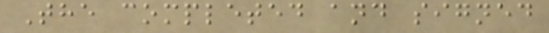The completed and signed
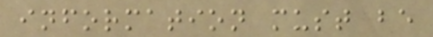information must be
